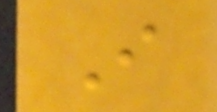I
